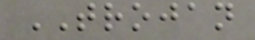TROJAN
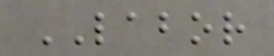LABOR
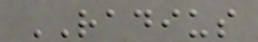RADIUS
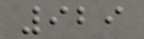929
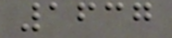1637
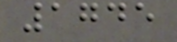1745
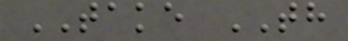TAKE TH
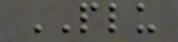PLU
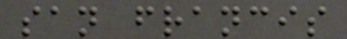san francis
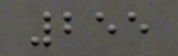255
